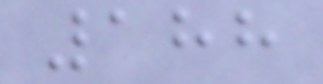188
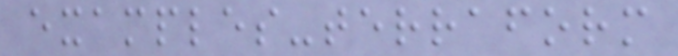examples-terraform
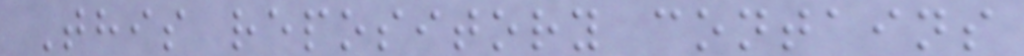This repository contains
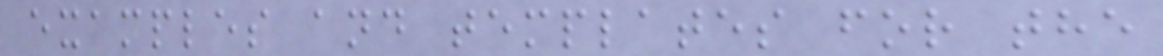examples and templates for the
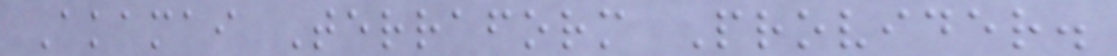Akamai Terraform Provider.
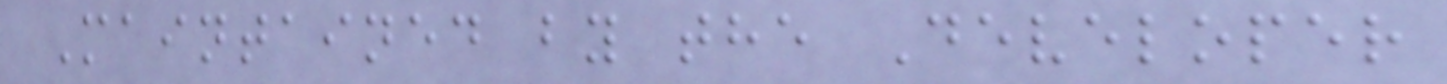Maintained by the Developer
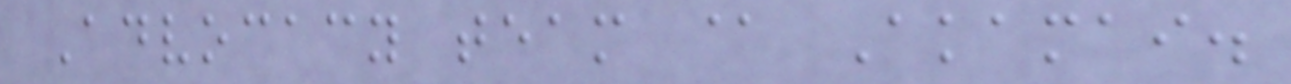Advocacy team @ Akamai.
